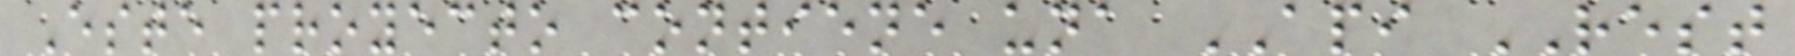Este proyecto contiene una API REST
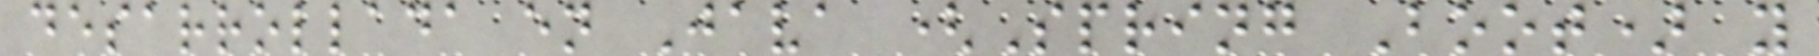desarrollada en Java (Spring Boot) y
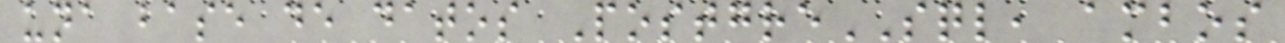una base de datos PostgreSQL, ambos
